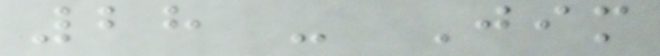28 - Jim
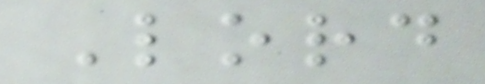Lord
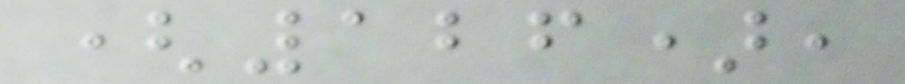(126),
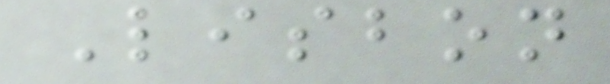Lisbon
